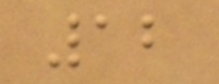12
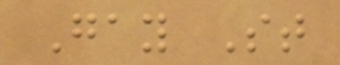Gay St
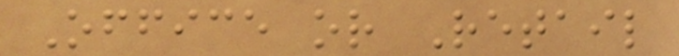Office or Retail
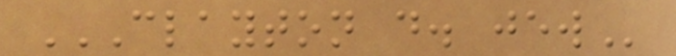CLAYTON D. JEW
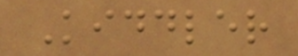Kiddler
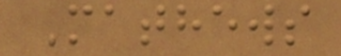Mathews
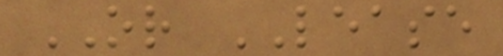OR LEASE
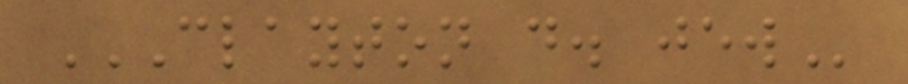CLAYTON D. JEW
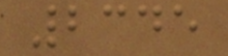2345
